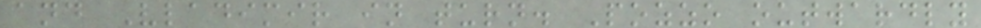and Vladimir in turn. Pozzo outwardly
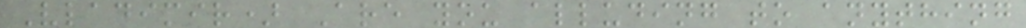Vladimir) Are you alluding to anything
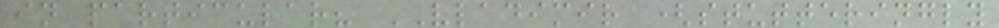in particular? VLADIMIR (stutteringly
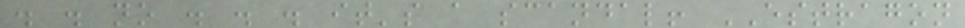. . no . . . it's a scandal! ESTRAGON
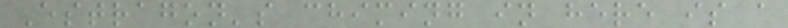Estragon's chiming in here is a
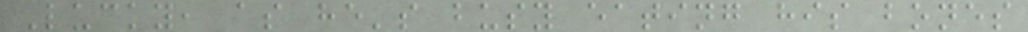Lucky, as he's busy eating his bones
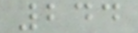244
